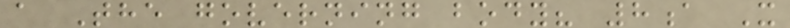a The governing body? 8a X
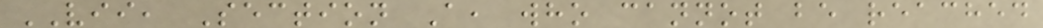VII, Section A, who cannot be reached
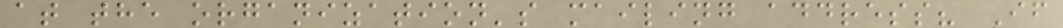at the organization's mailing address? If
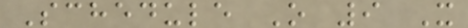Schedule O 9 X
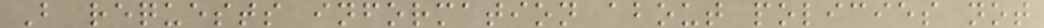B requests information about policies not
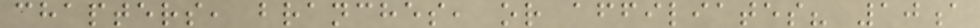chapters, branches, or affiliates? 10a
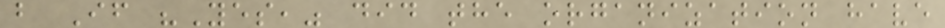b If "Yes," did the organization have
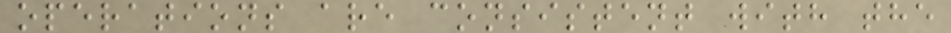operations are consistent with the
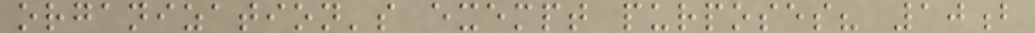organization's exempt purposes? 10b
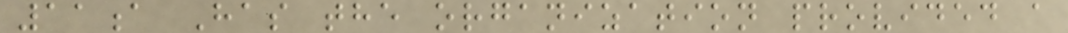11a Has the organization provided a
